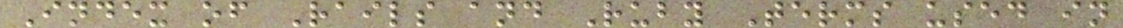Index of Rails and Ruby Terms used in
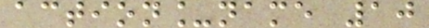action_name 10
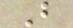B
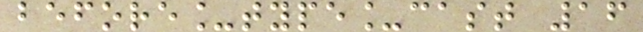before_type_cast 16
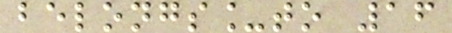belongs_to 16
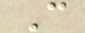C
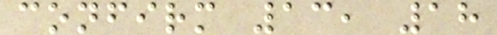confirm 13, 18
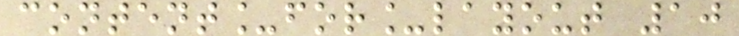content_for_layout 10
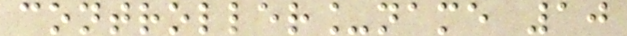controller_name 10
